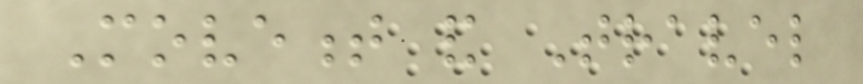Movement and Travel
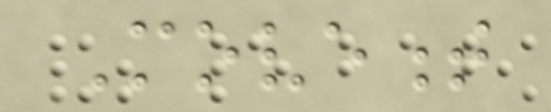Movement
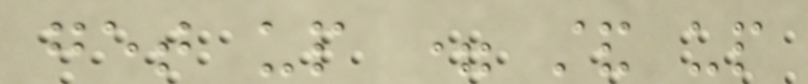get up = stand up
